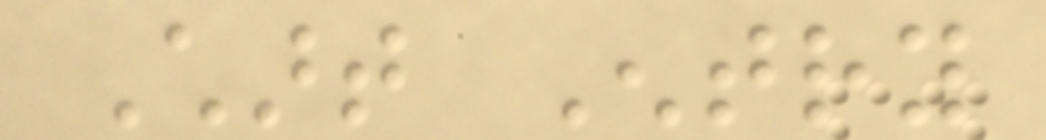Chart Entry
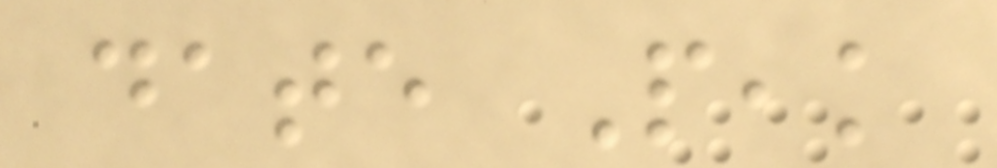date Peak
